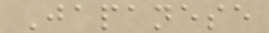Japanese
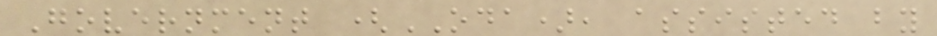Government (ODA), assisted by
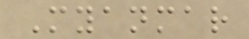Myanmar
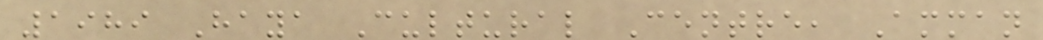1989 Haya Cultural Centre, Amman
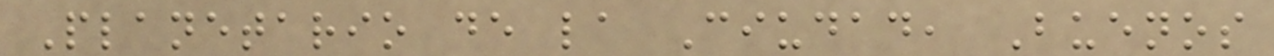Planetario de la Ciudad, Buenos
